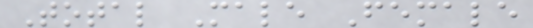Total Male Female
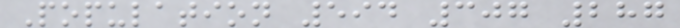Population 594 307 287
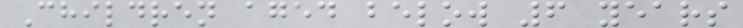Children aged below 6 years
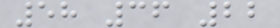58 36 22
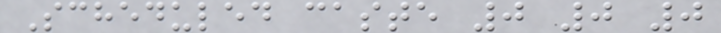Scheduled caste 0 0 0
